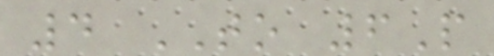4 TO 6P
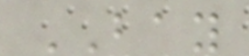BAY
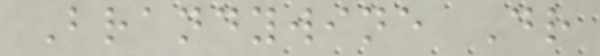Brandywine Dr
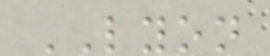LYON
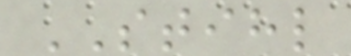STIHL
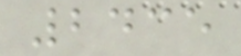2435
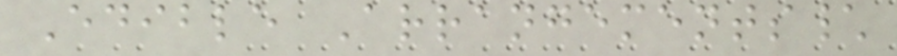Edible Arrangements\
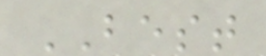BEST
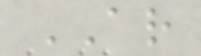AR
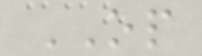OP
